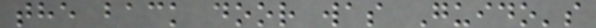the back door was Guido's
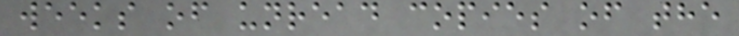weeks of unread copies of the
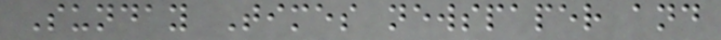Sunday Times newspaper and
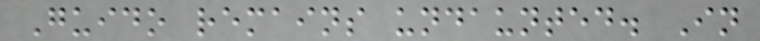Guido remains undaunted. In
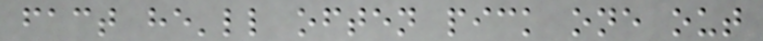fact he'll often pick one out
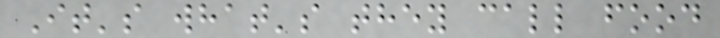It's what's they call food
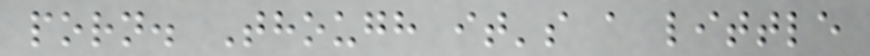porn. Though it's a little
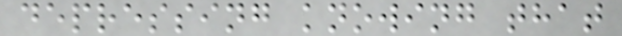depressing knowing that
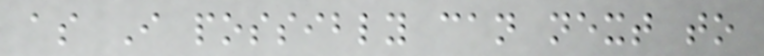as I possibly can next to
